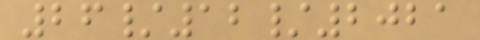26/12/2021
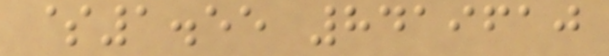$1.55 8419610
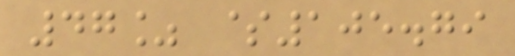47% $105.79
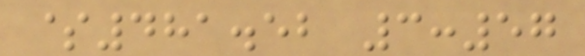$481.52 3:57
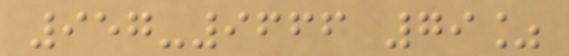957-9666 79%
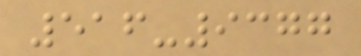516-9377
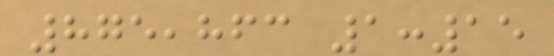875,863 1:15
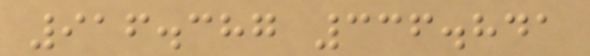916.387 336.841
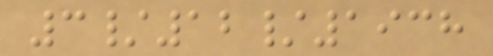3/12/1938
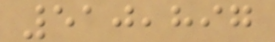510,897
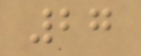27
